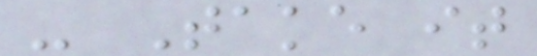- Take it
